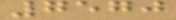7570
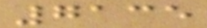7135
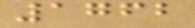1762
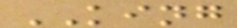KING
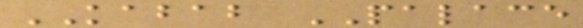KABAB PALACE
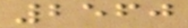2560
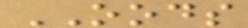OODS
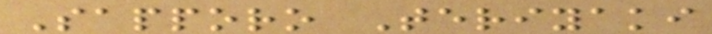Sapporo Teriyaki
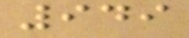949
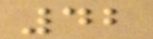42
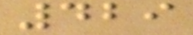429
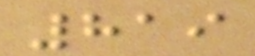819
